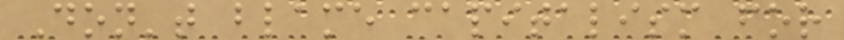Don't blame capitalism for
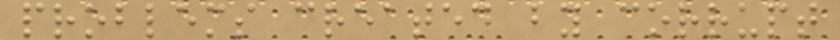problems created by corrupt
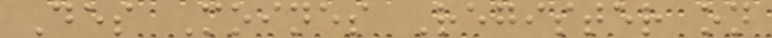Des Moines Register on
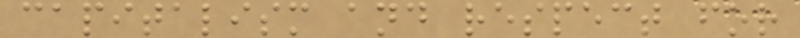capitalism and respect for
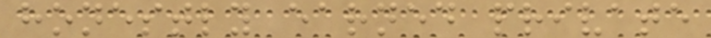honestly earned private
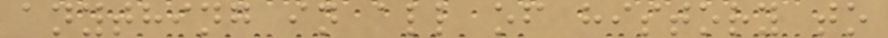anything in all of history to
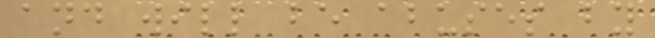and will be abuses by
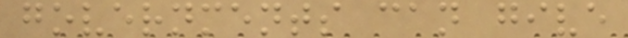governments can give
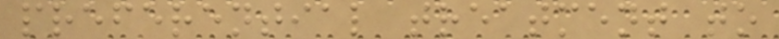preferential treatment to
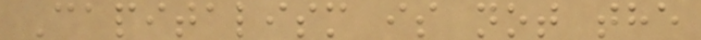Capitalism is not the
